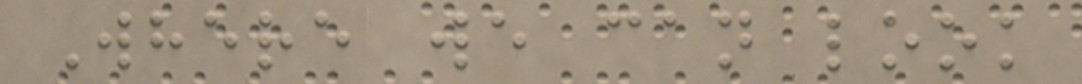Where we can look
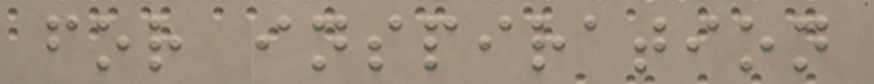for inspiration
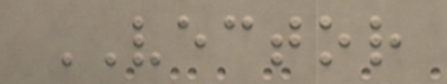VECTOR
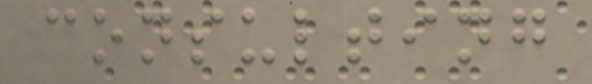consulting
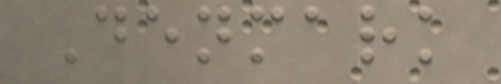Denmark
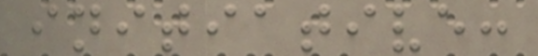initiative:
